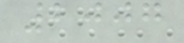2007
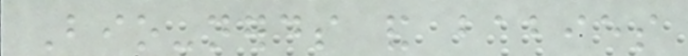Bio-nerds and babies
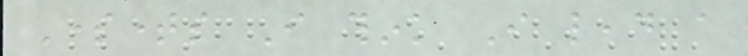Sometimes I think I lead a
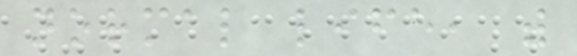normal life, with
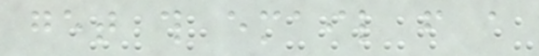get this email from a
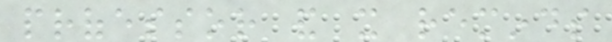professor and it reminds
